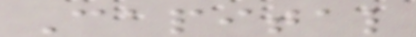Capital
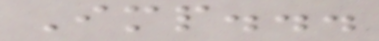Imp...
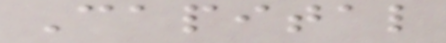Capital
